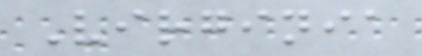Virginia
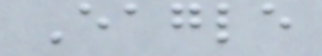Eagle
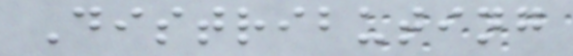Distributing
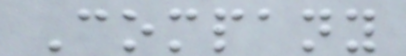Company
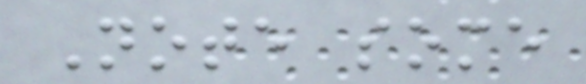Note some
